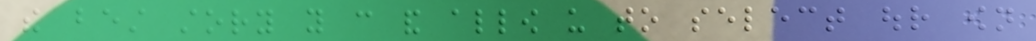the best story you can and allow us to select our own
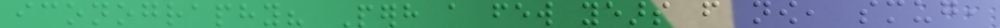iconography? Perhaps a few years from now, smug,
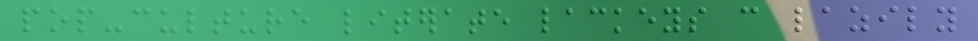pop-culture literate lackeys can lazily
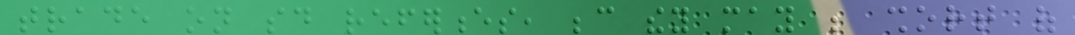trade on said references, because they may be short of
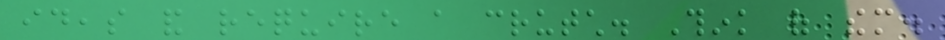ideas and require a crutch. Think of them.
